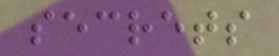secrets
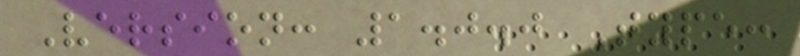Version: 1.0.0 Type:
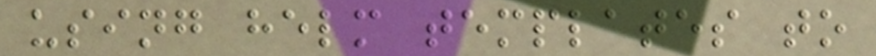using helm templates to
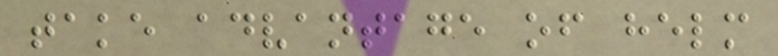take advantage of helm
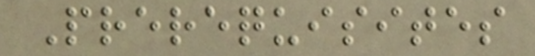Prerequisites
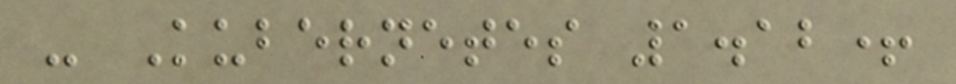- Kubernetes 1.12+
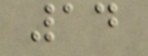14
